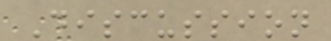Discussion
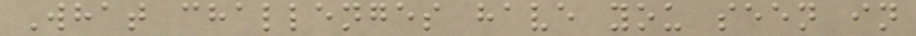What challenges have you seen in
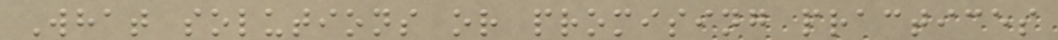What solutions or promising practices
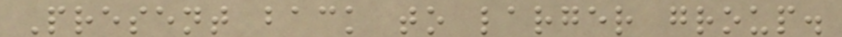Present back to larger group.
